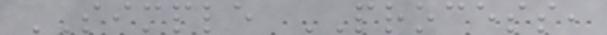SIMPLE PROCESS,
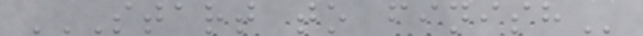START TO FINISH
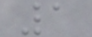1
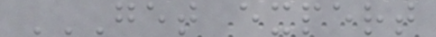GET EXPERT
